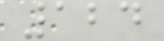124
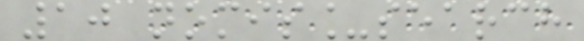10 nomis_search
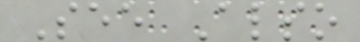See Also
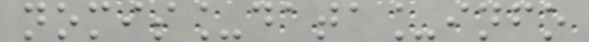nomis_data_info
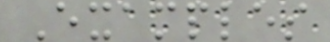Examples
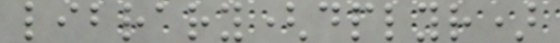library(dplyr)
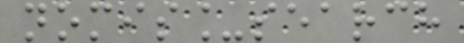nomis_search
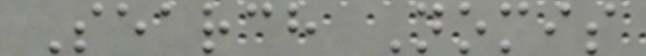Search Nomis
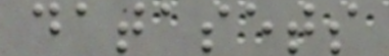datasets
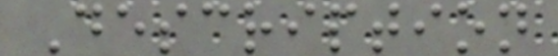Description
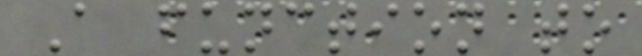A function to
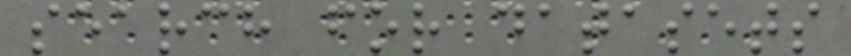search for datasets
